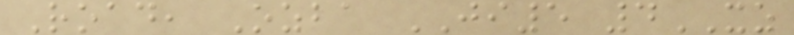Road, Ozba JI5 4XZ
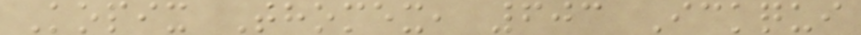Kopix Thomex, 603 Ickqui
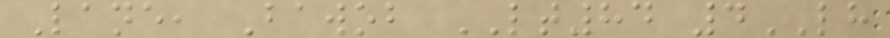Lane, Bawob LT84 4LH
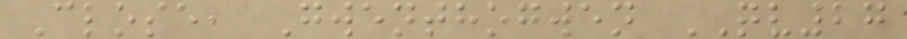Close, Gwenthogwen QV27
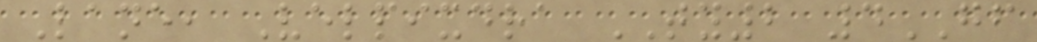Lane, Velpixdra TY2 4GF
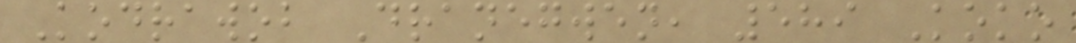Kodrawob Dranegwen, 589 Koko
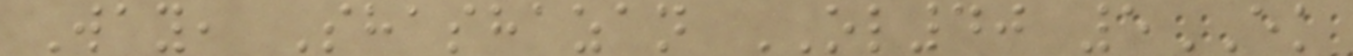Way, Shashazan OL40 5EK
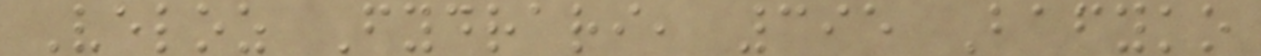Veloz Fydrari, 395 Bafyko
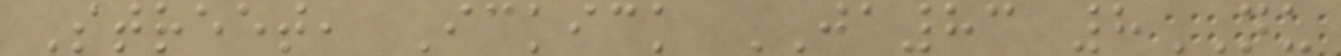Street, Ickick JA83 8NU
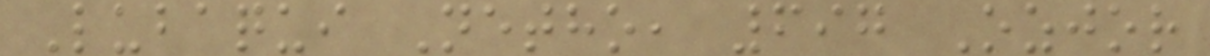Lubaqui Netho, 697 Ozjor
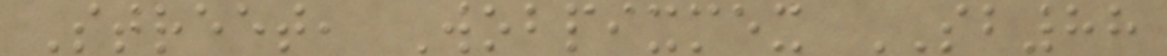Street, Wobpixmex SB88
